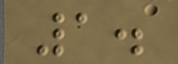1.
